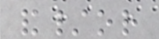and/or
